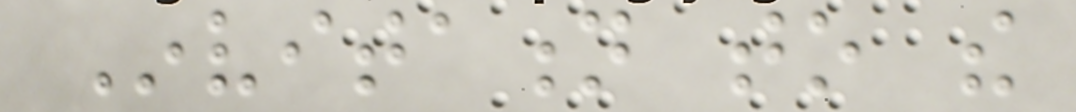Invitation to the
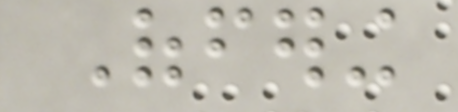Offering
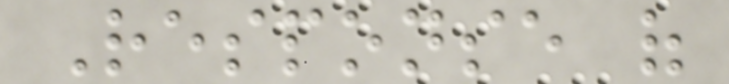Response of
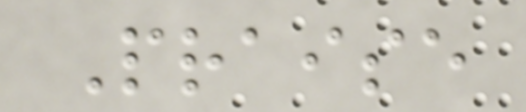Praise
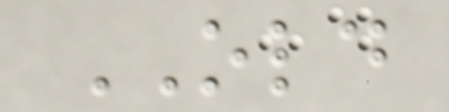OLD
